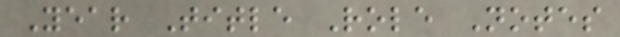Year Title Role Notes
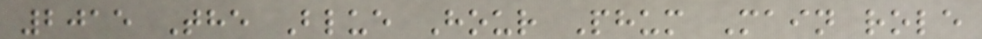2015 The Blue Hour Phum Main role
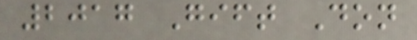2017 Gift Don
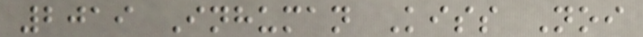2019 Inhuman Kiss Noi
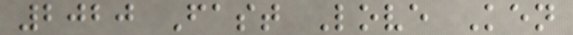2020 Fast Love Ken
